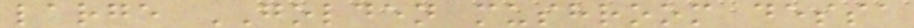large GOLDEN mushroom dessa
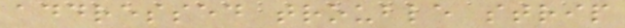addressed trouble strip
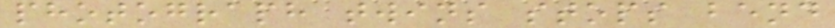photograph twins stops bend
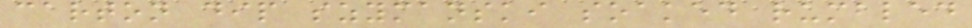carton dip szymanski soaked rumbled
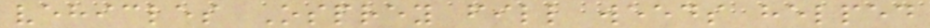vehicles Osprey fill weeds helped
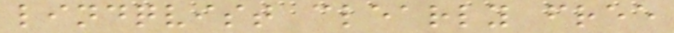lindqvist clearly free
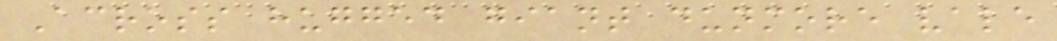Across hugged giant dunmore vale
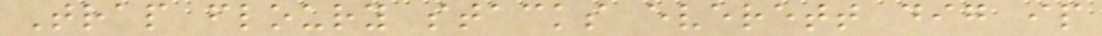Trap floury stacks everett dig ip
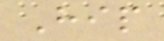Hip
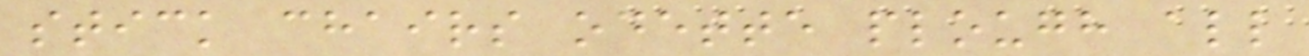stick chairs odette plough all
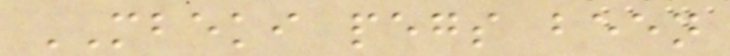MBEKI pegs been
